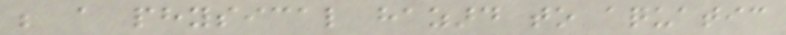be a physical hazard to aquatic
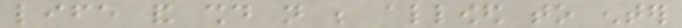life and should not be allowed to enter
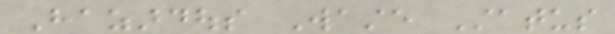Hazardous Waste Status
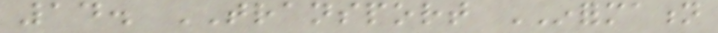14. TRANSPORT INFORMATION
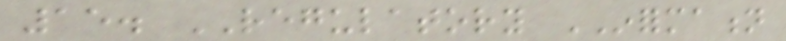15. REGULATORY INFORMATION
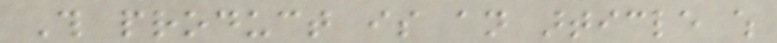This product is an article which
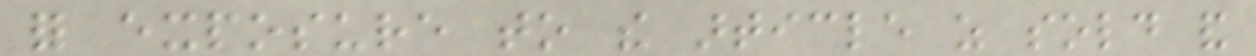for exposure to the article as sold and
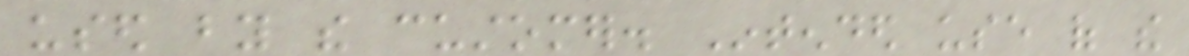used by the customer. Intended use of the
